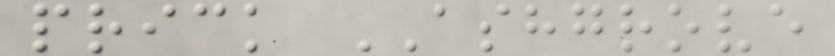prick ASHGROVE
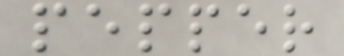pepper
